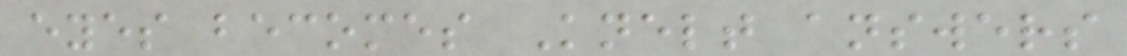eyes becomes Knelt answers
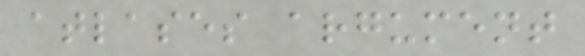atlases argument
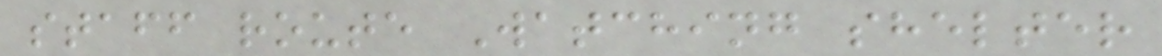staff route Watching shelter
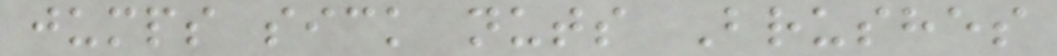jumps sick nuts Brushes
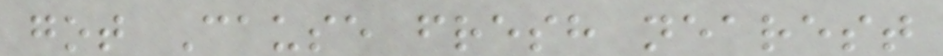got Cause fresh nearest
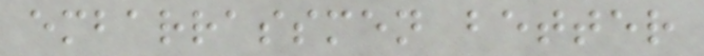embarrassmen better
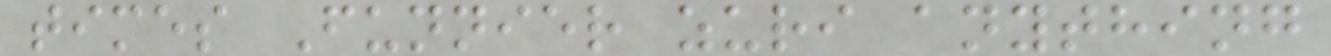times Funnier zuri anything
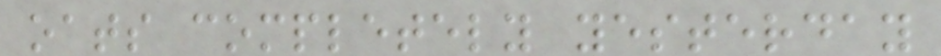oats completely yesterday
